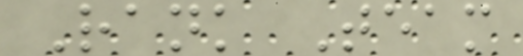Rank Team
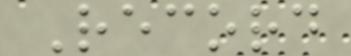Record
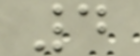4
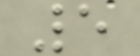5
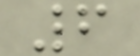6
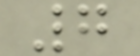7
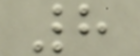8
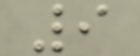9
